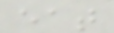eat
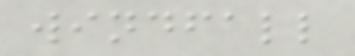windfall
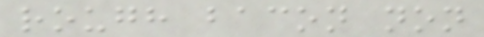rough bacon non
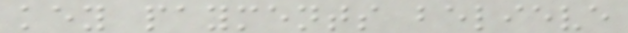key payments believe
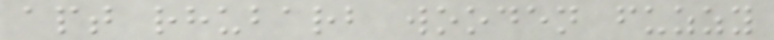apt rhubarb wooden fuzzy
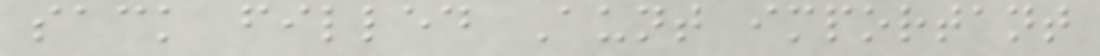sack filled Aunt important
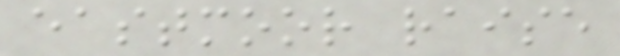eastmoor raise
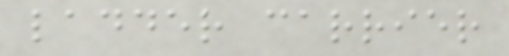ladder carrier
